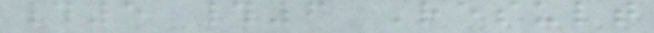#5 #6 Result
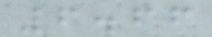6.66
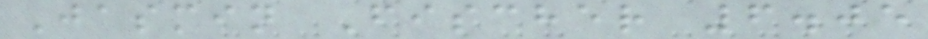Jasmin Fischer 6.05
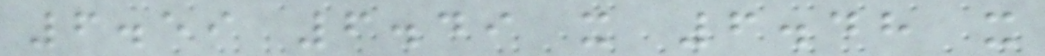6.59 6.49 x 6.48 x
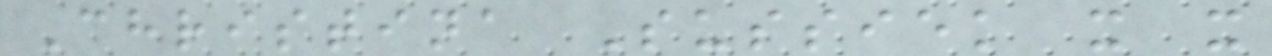Christina Sussiek x x
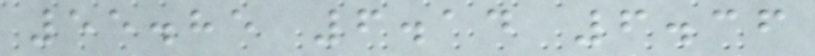55.85 6.14 6.36
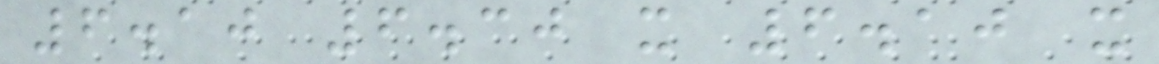6.10 6.30 x 6.10 x
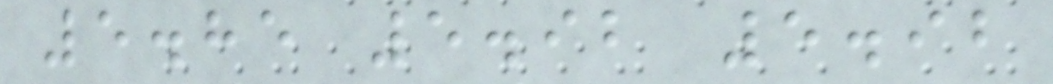5.85 5.92 5.92
